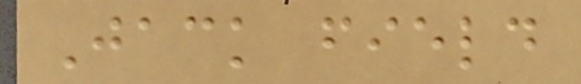Jack field
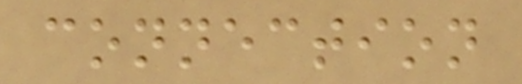connection
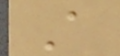A
